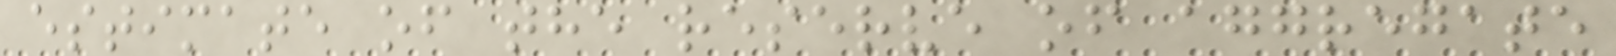estimate of the reserve of aggregate
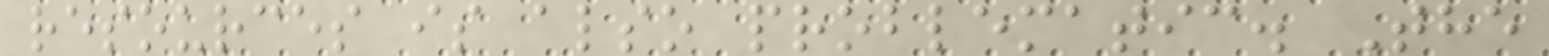resources is also problematic. The
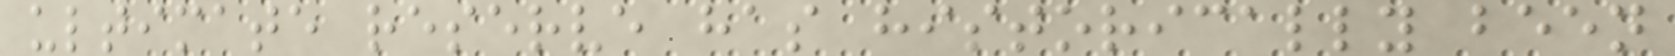ultimate reserve has historically been
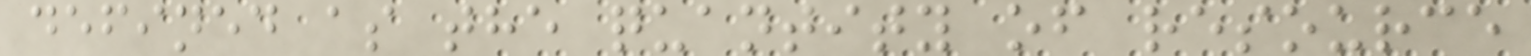defined as the quantity of resource
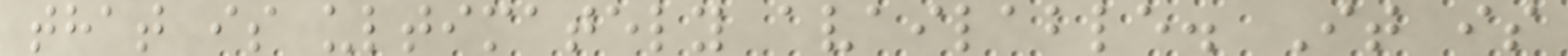that is ultimately available. It is
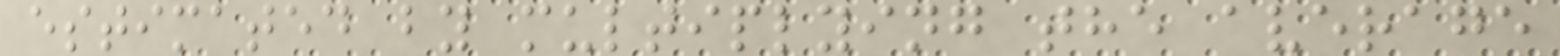estimated by multiplying the average
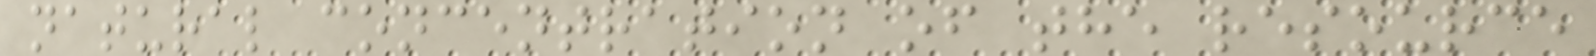natural concentration of the resource
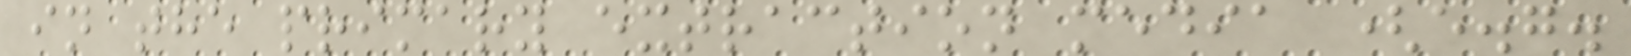in the primary extraction media (e.g.
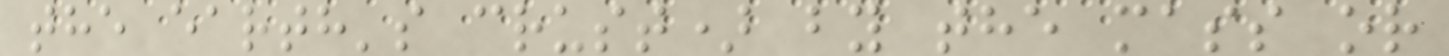the earth's crust) by the mass or
